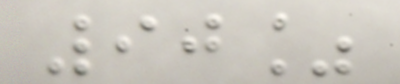90%
